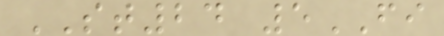ST24 5FI
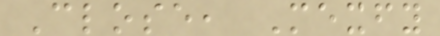Close, Mexfy
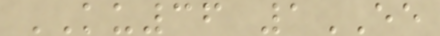KU36 1EE
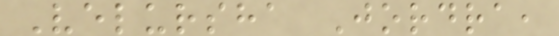Velursha Jordra,
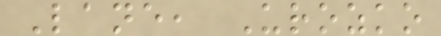Lane, Urozko
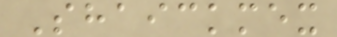Shaickmex
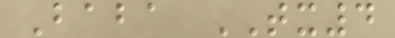Baba TX4
